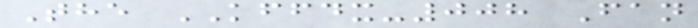The KFFDX-008 Fan
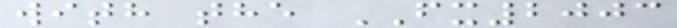with the FX2003
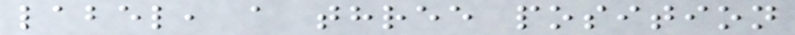label, a three position
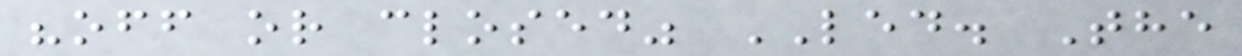"off or closed" LED. The
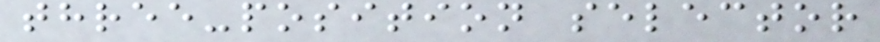three-position selector
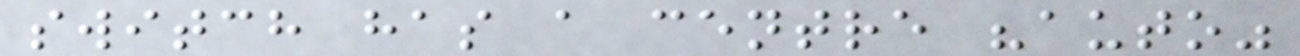switch has a centre "auto"
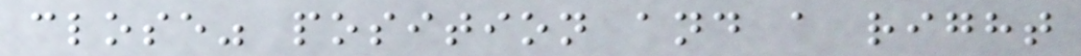close" position and a right
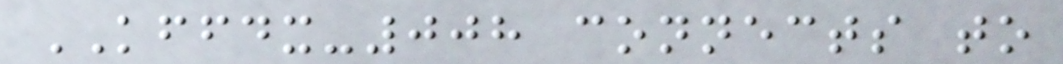KFFDX-008 connects to
